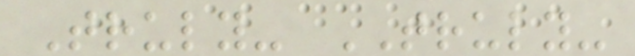Truly- TRULY-
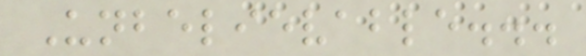Unbelievable...
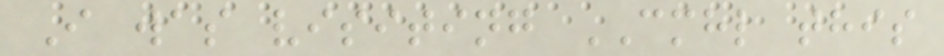I was visiting CMHL this
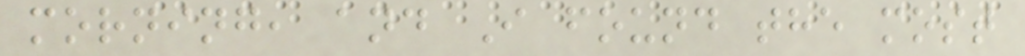morning, and I found the most
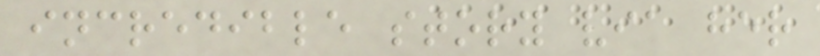incredible story via her
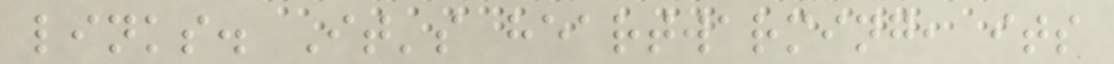links. It's heartwarming, its
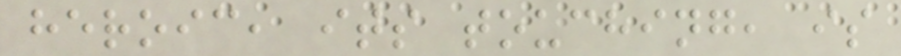heroic, its touching, is
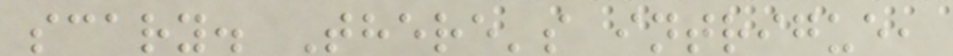scary. There's intrigue,
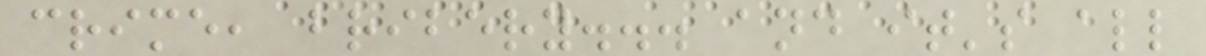crime, bribery... and it's all
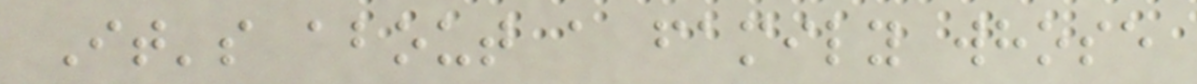It's about a family whose
